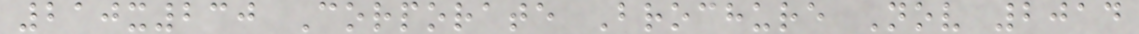210x230 Corporate Brochure Nov 2014
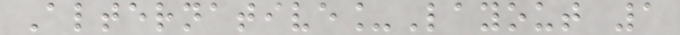Alternative_Layout 1
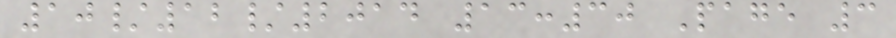10/12/2014 13:30 Page 3
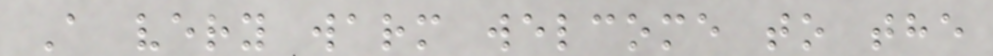A very warm welcome to the
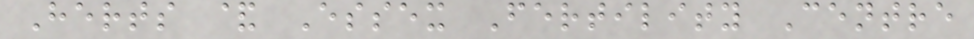Herts & Essex Fertility Centre
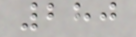280
